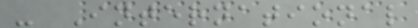- International
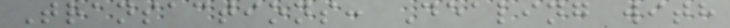Transactions: Dealing with
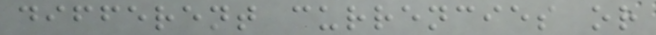different currencies or
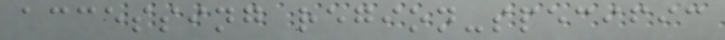accessing region-specific
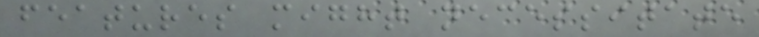features might necessitate
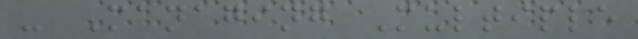- Managing Multiple
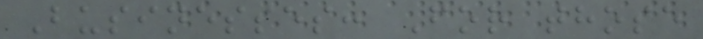Businesses: For those
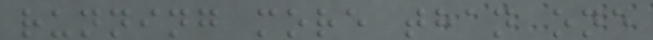running more than one
